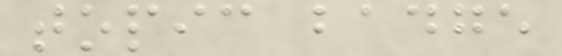topic badge
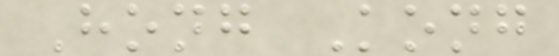Hong Kong
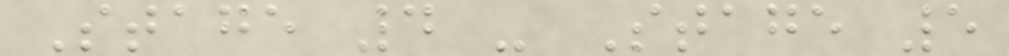Stage 4 - Stage 5
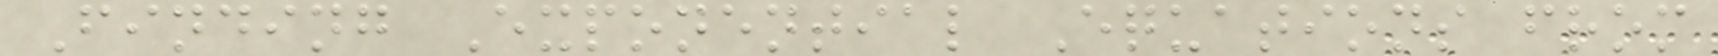Finding Exponential Equations from
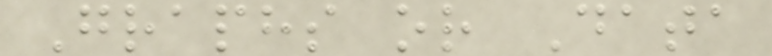Graphs or Data
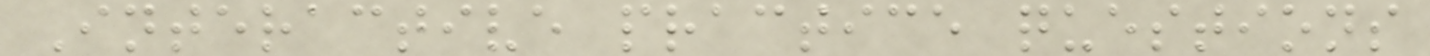Interactive practice questions
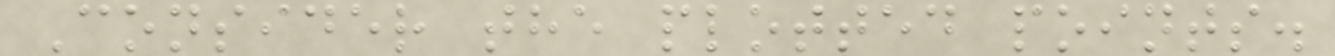Consider the plotted points.
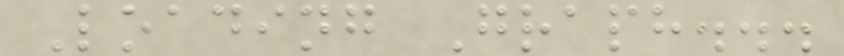Loading Graph...
